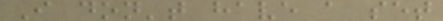I don't have a set
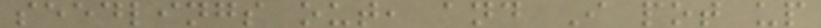seedlings out, and I pot up
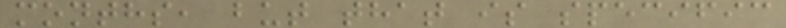months, but that is specific
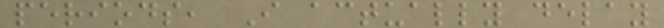periods, I actually delay
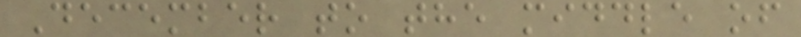December to the middle of
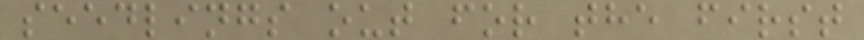seedlings out for the first
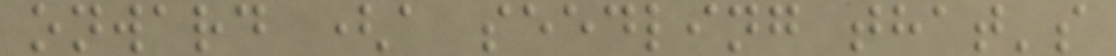onward (a seedling that's
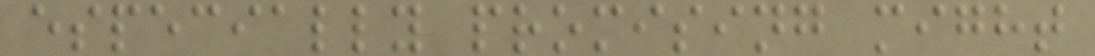especially promising might
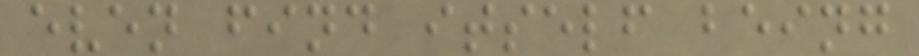even find itself being
